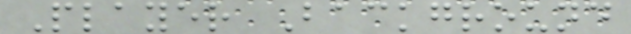Player Background
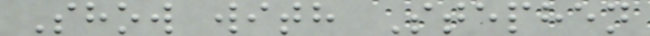Show with Stephen
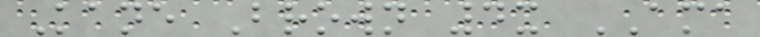Kane Brown 4x AMA
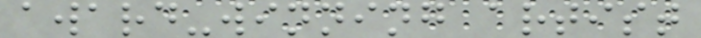award-winning artist
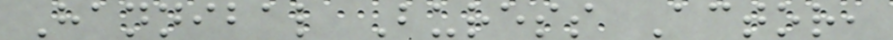Hannibal Buress Actor,
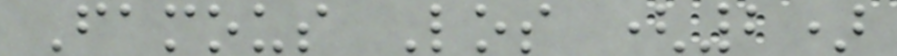Famous Los (2)
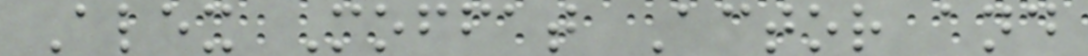Alex Moffat Actor and
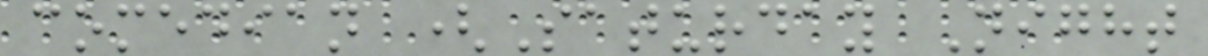comedian (Saturday Night
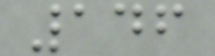146
